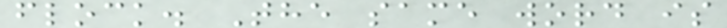flock. The same word is
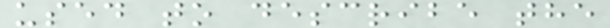used to describe the
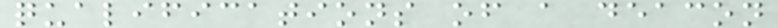qualifications of a deacon
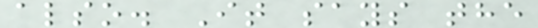also. It says the
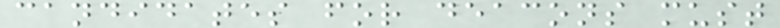candidates for deacons must
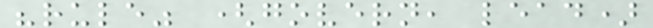"rule" (govern, lead)
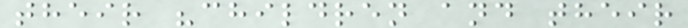their "children and their
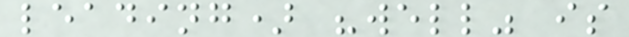leading) "well" is
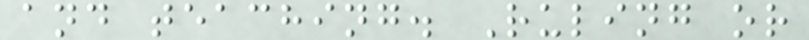and teaching. Ruling or
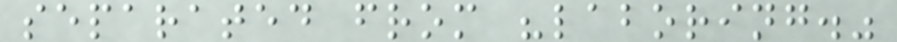separated from "laboring."
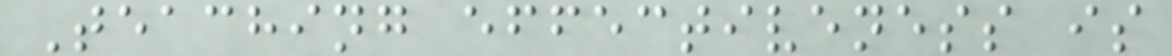Teaching effectiveness is
